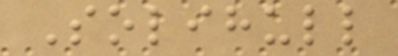Solihull
